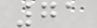71
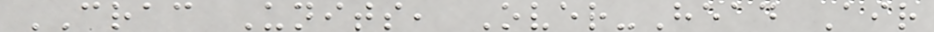CRAC Units, Over-Head Air
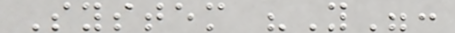System "Y":
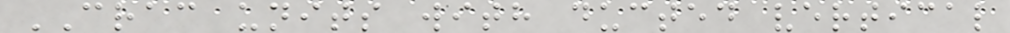CRAC units with ducted vertical
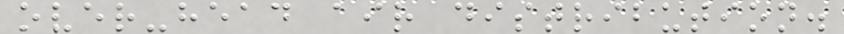over-head air distribution.
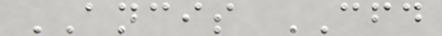ANCIS CFD
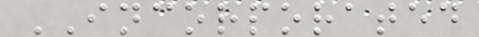INCORPORATED
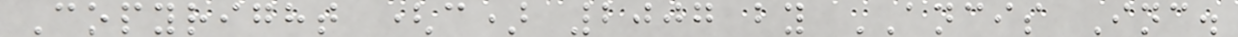Copyright (c) 2007 by ANCIS Inc.
